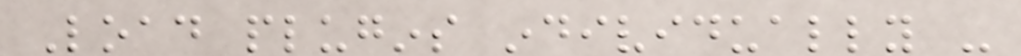Load plugins individually -
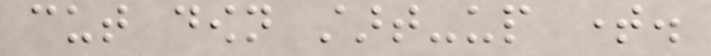cut down start-up time.
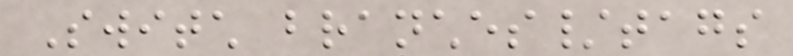Switch branches/tags
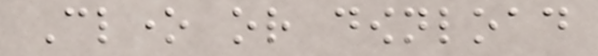Clone or download
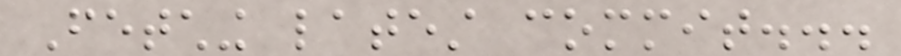Fetching latest commit...
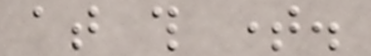at this time.
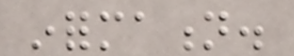information.
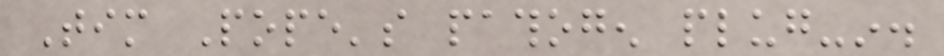Tim Pope's pathogen plug-in.
